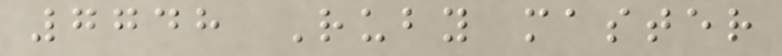7748 Ruby master
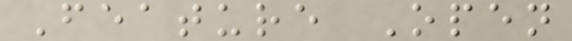Feature Open
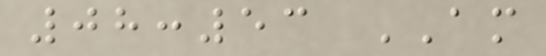08:53 AM
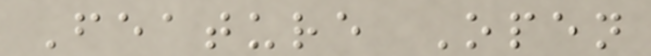Feature Open
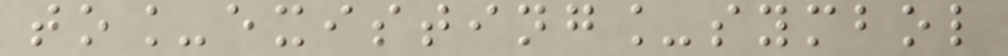to_existing_symbol
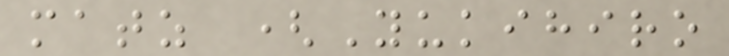matz (Yukihiro
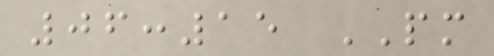06:15 PM
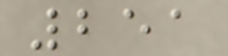251
